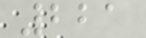221
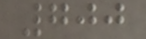700
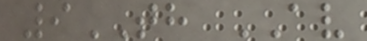9TH AV
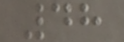48
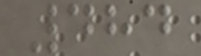484
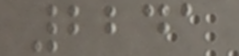2241
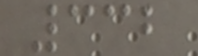332
